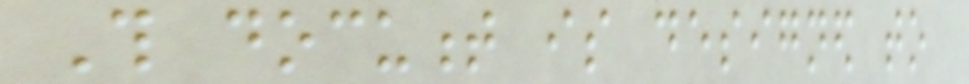This document is designed to
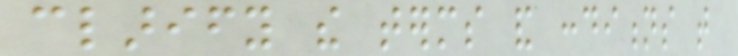clarify the terms and conditions that
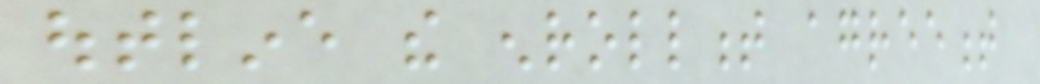outline the enrollment agreement
